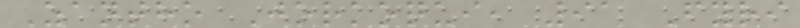Zantho Jorkoqui, 91 Fyri
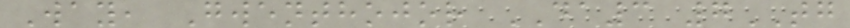Way, Gwenthojor DA3 7TG
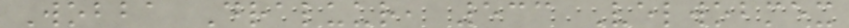Wobba Draluur, 533 Velwobmex
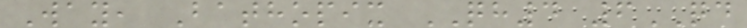Way, Bathopix QH4 6QD
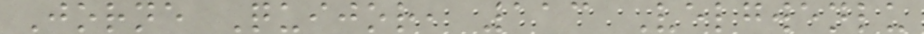Jorne Quijor, 113 Velgwenlu
